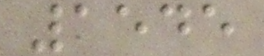1545
